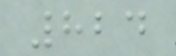824
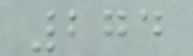274
